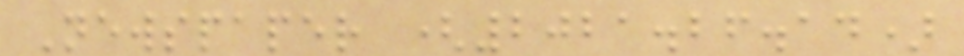Newspaper (2021.26.14)
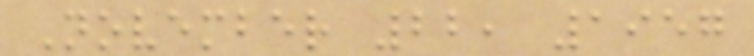November 22, 1957
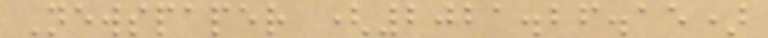Newspaper (2021.26.15)
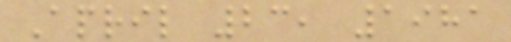April 23, 1981
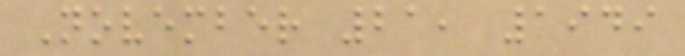November 21, 1949
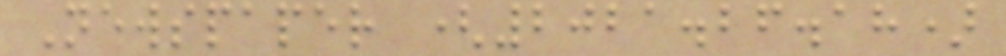Newspaper (2021.26.18)
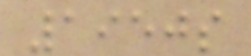1950s
